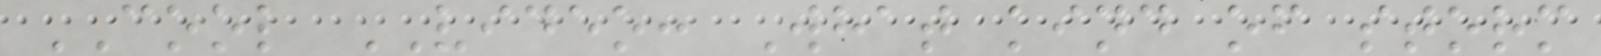COOL VIDEO: What kind of storm
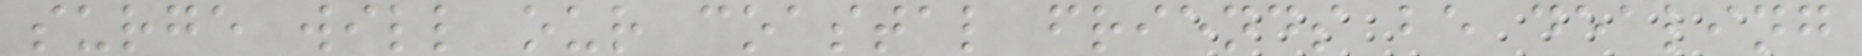surge will our coastal friends be dealing
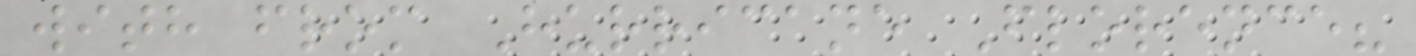with from Hurricane Florence?
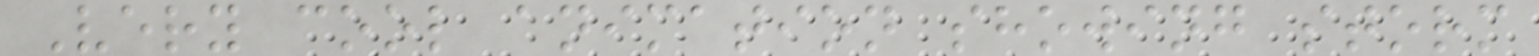Very cool animation showing storm
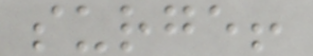surge!
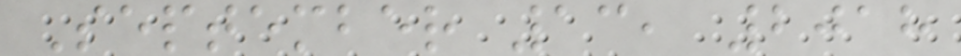September 13, 2018
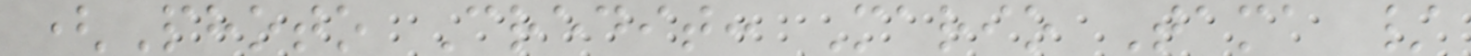(Photo Credit: Mario Tama /
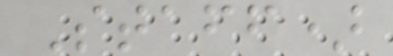Staff)
